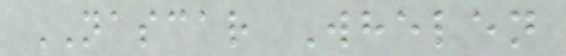NASCAR Whelen
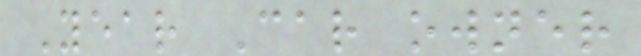Year Car owner
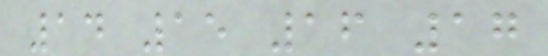14 15 16 17
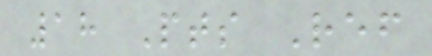18 Pts Ref
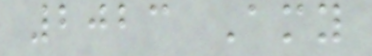2023 Amy
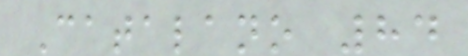Catalano 84
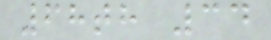68th 34
